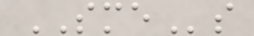SMEs
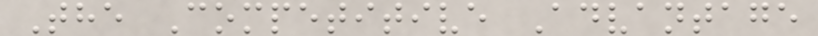The Competitive Advantage
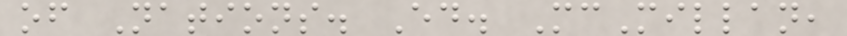of Nations. Ed. McMillan,
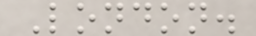London.
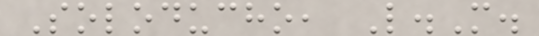Soloducho, L.M.
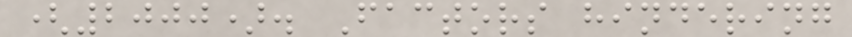(2000). Factors hindering
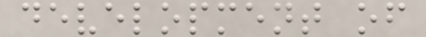development of
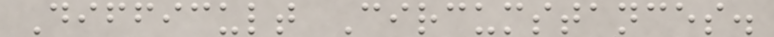Difficult Circumstances.
